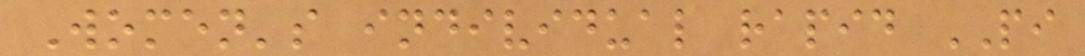Women's individual rapid PI
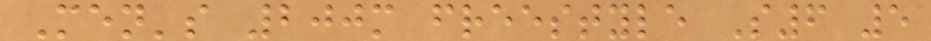Men's 200m freestyle S6 5
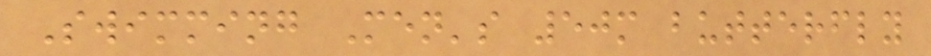Swimming Men's 50m butterfly
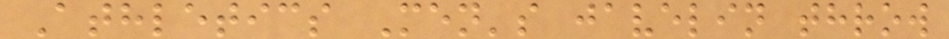Athletics Men's javelin throw
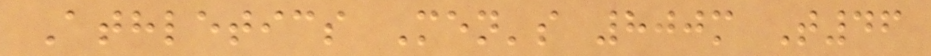Athletics Men's 800m T46
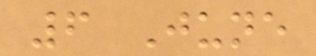6 June
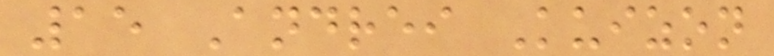15 Andrei Kuizon
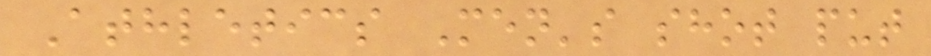Athletics Men's shot put
